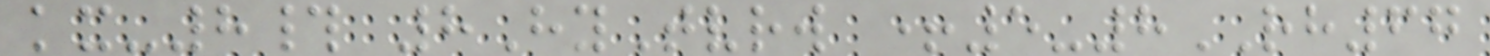kx-8# 8HyTvrw +5-8RH67
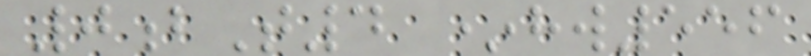0bT4 *hw556
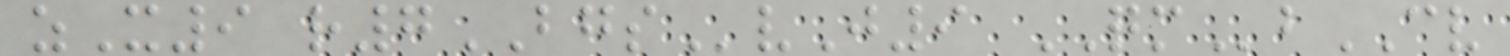zX9 r7BGSvJ9 QMbCV
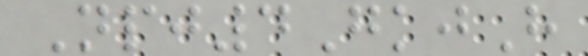Npj4GkjH
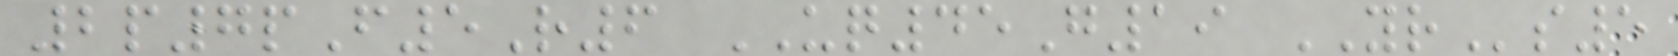2p7pF5R6 UQ45G19 YRs5
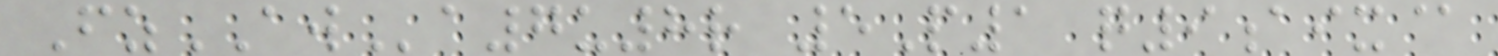FzAWa7u8r 5P1 q9aix@
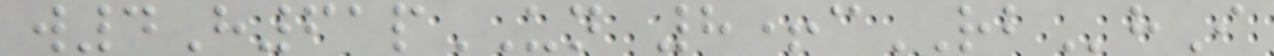w4H61pUN 8+cRBhI
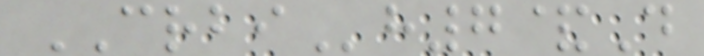CRBIh7&D
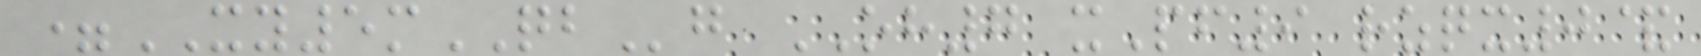=XY5mQBg OH7 xPf9 rzqx0&
